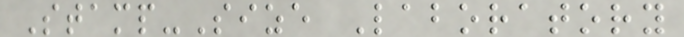Stamp-Size Laboratory
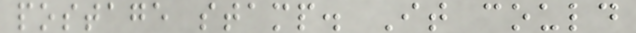postage stamp. It could
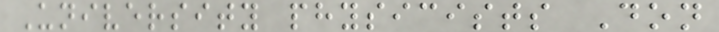University physicists Don
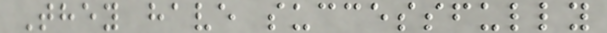They have successfully
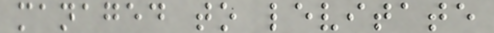managed to levitate
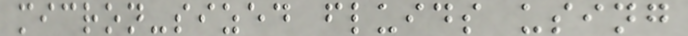micron-sized fluids using
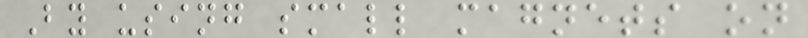By using small magnets on
